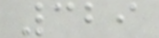329
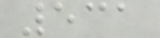531
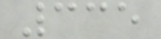335
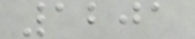1201
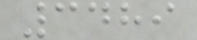3489
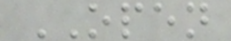OPEN
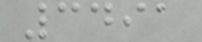3491
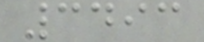3493
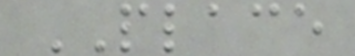PLACE
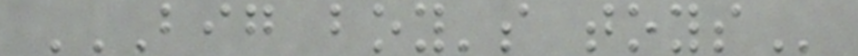BIG BOY'S TOYS
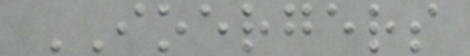IOERGERS
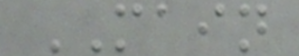MAIN
